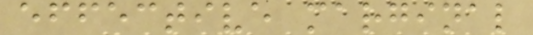effective marginal
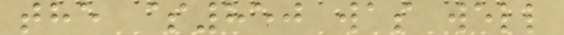the $850 was well
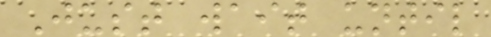Just wait until
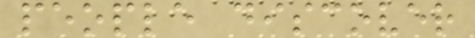people discover
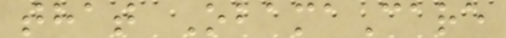that ObamaCare
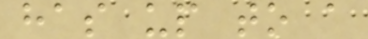has up to a
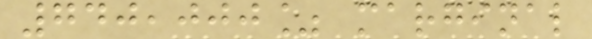740,000% marginal
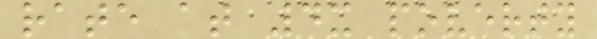rate at 4x poverty
